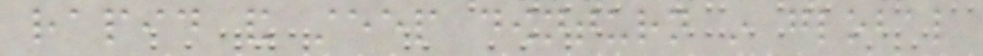rapid and steep downturn in global
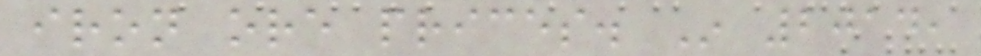iron ore prices. In 2014,
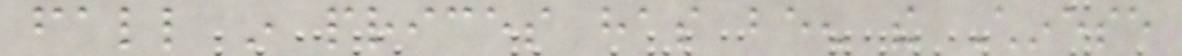fall in prices has been the Chinese
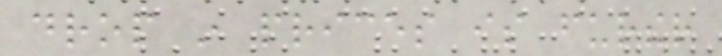drop in prices is further
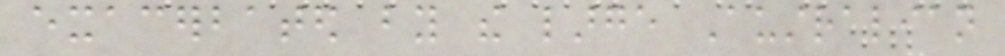exacerbated by the large Australian
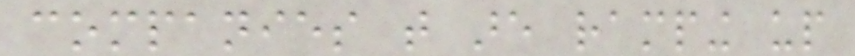companies that are ramping up
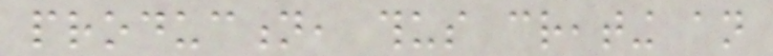production, thus creating an
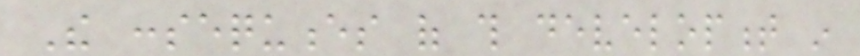The consequences of this development in
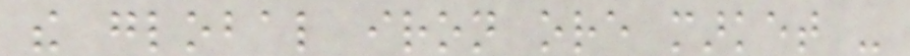the global iron ore market -
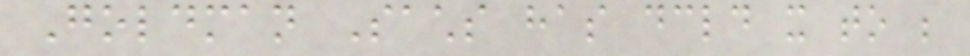Goldman Sachs has declared it to be
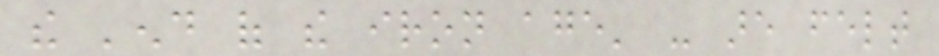the 'end of the iron age' - are felt
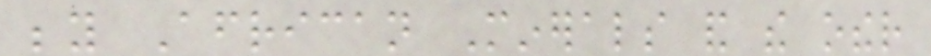beyond African Minerals and the other
